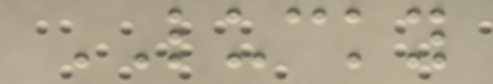LUCKY
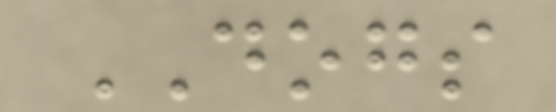DOGS
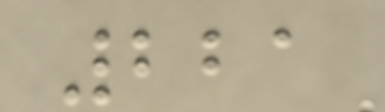221
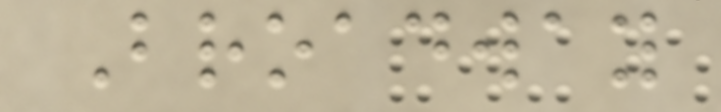Broadway
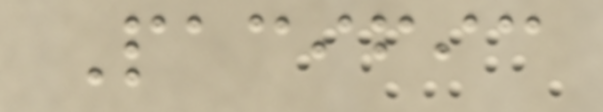Pacific
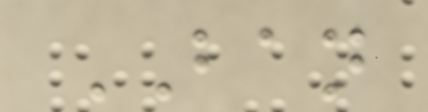BAN
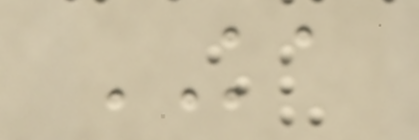KA
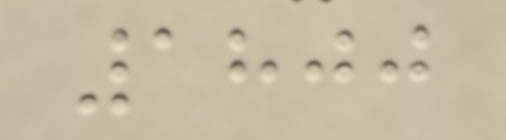1800
